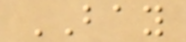BAY
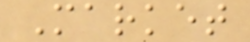Market
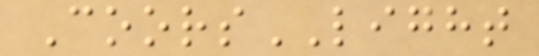CoorsLIGHT
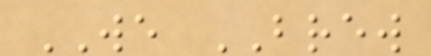WE BREW
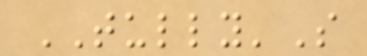TULLY'S
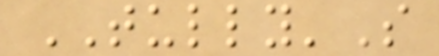TULLY'S
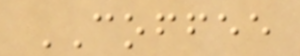COFFEE
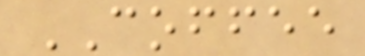COFFEE
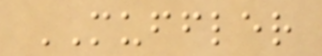MUFFLER
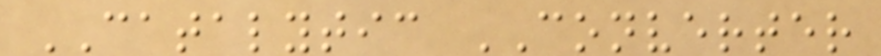CATALYTIC CONVERTER
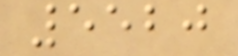5520
